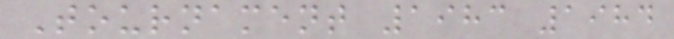Tournament 1983 1984
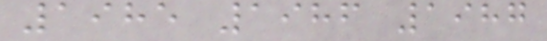1985 1986 1987
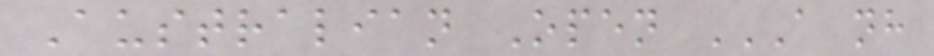Australian Open A NH
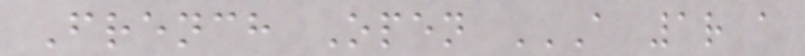French Open A 1R A
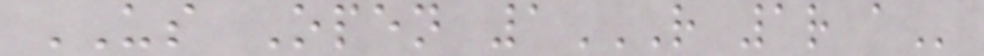US Open 1R 1R A
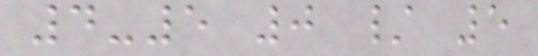4-5 0 / 5
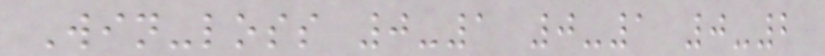Win-loss 0-1 0-1 0-2
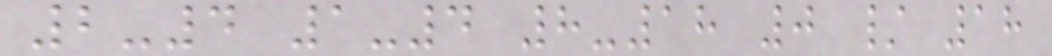2-4 1-4 8-18 0 / 18
